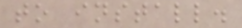to install.
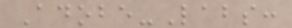Adobe-Labs:
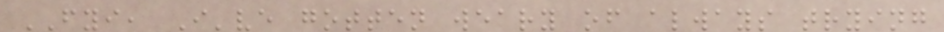FYI, I've gotten weary of always trying
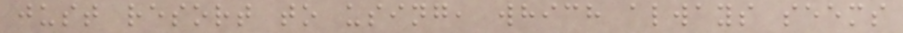just resort to using, which always seems
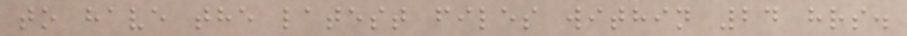to have the latest files within 24 hrs.
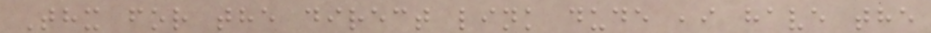Thx for the direct link dude ,i have the
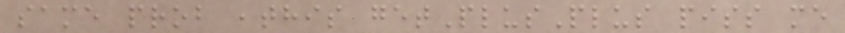same prob ,this getPlusPlus piss me
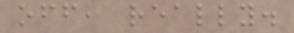off, really.
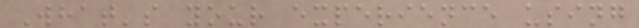What's your experience using
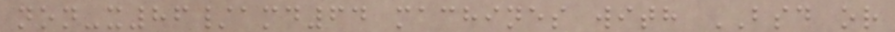non-x86/amd64 machines with BSD or
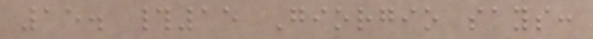15. #15 Giorgio says:
